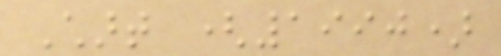Chart (1990)
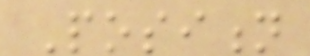Position
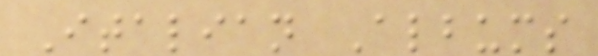Italian Albums
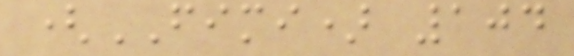(FIMI) 104
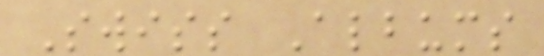Swiss Albums
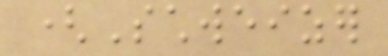(Schweizer
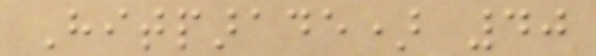Hitparade) 40
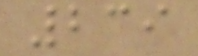239
